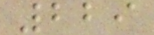229
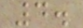4.
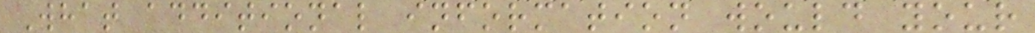What additional information would your
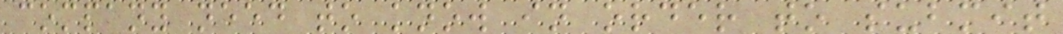company need to know in order to submit
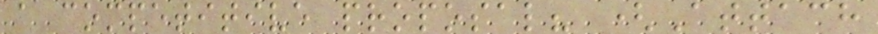a competitive proposal? (Attach
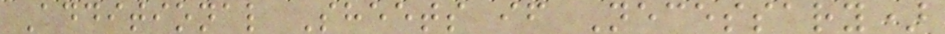Additional Sheets if Necessary)
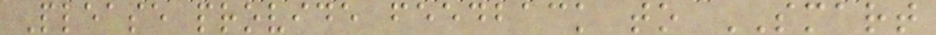Please provide feedback to SMART
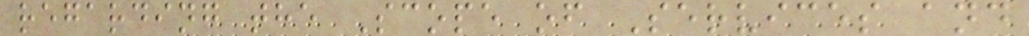regarding the Scope of Services and
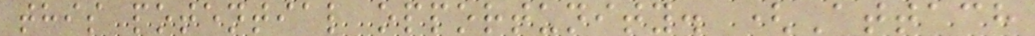this potential opportunity. (Attach
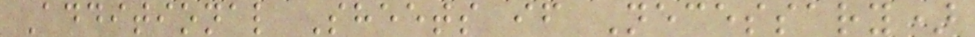Additional Sheets if Necessary)
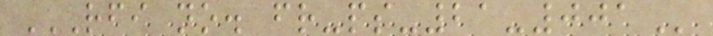RFI NO. FR-PS-21-001
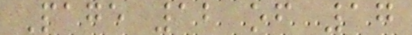Page 12 of 17
